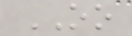OO
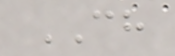CH
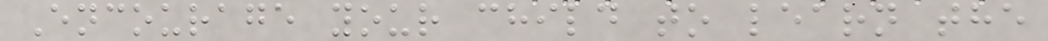Encourage your child to learn the
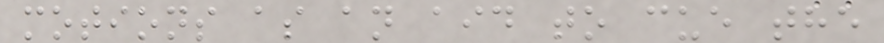motions as an aid to cue the
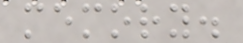memory.
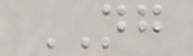NG
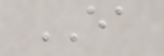EA
